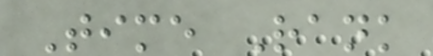Time Rank
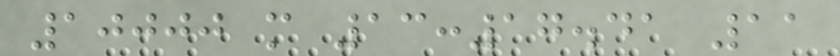10000 m 13:17.41 11
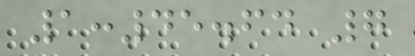1:45.64 7
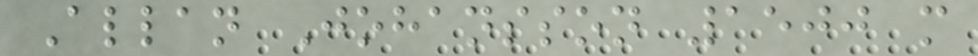Allan Johansson 1500 m
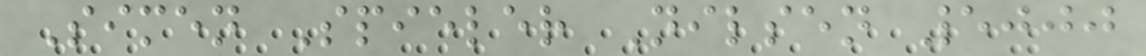Simen Spieler Nilsen 5000
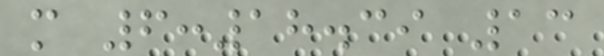m 6:18.39 13
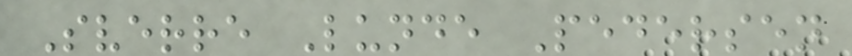Sverre Lunde Pedersen
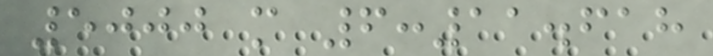5000 m 6:11.618
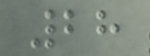28
